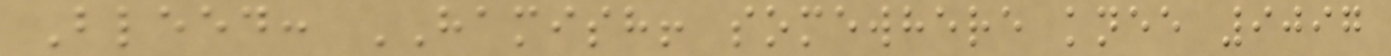Bleed: HAMISH! somewhere knee 9097
